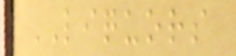LIQUORS
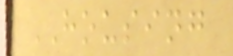HOUSING
